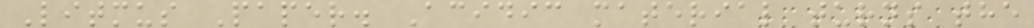Litmus Paper. Acidic material turns the
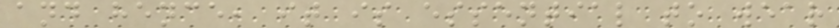and hence, it is essential to wear
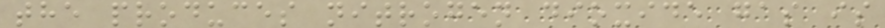the produces nitrogen dioxide gas is
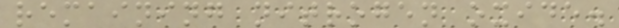remaining nitrogen oxide.
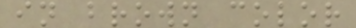in brown color
